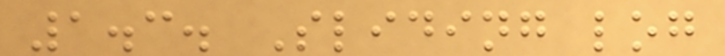1.3. Sliding log
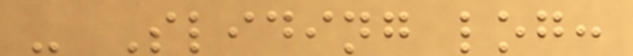- Sliding log:
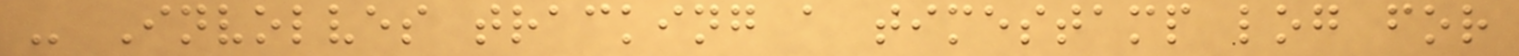- Involves tracking a timestamp log for
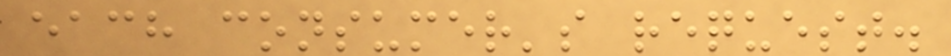each consumer's request.
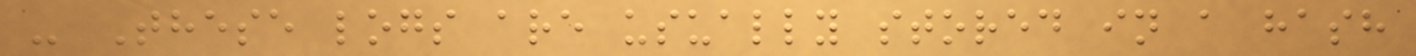- These logs are usually stored in a hash
